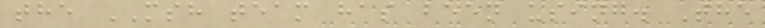the MSH team has been using. The
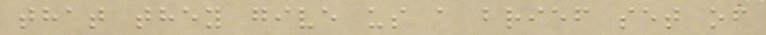that they give us a brief set of
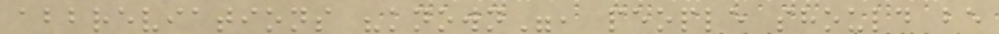abbreviations "known", people should be
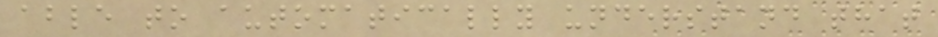able to automatically understand that
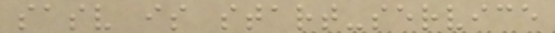sasv is start-service
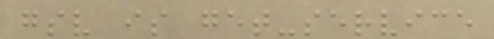gsv is get-service
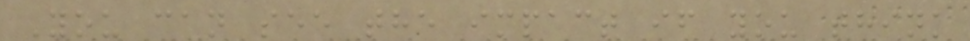You can see the impact if you think
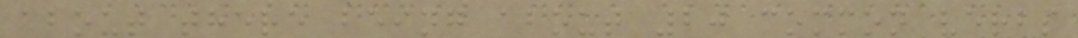about there being about 20 common verbs
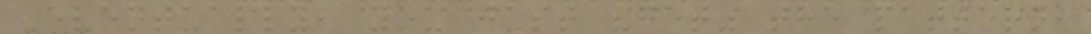Eventually, you just "get" the pattern,
